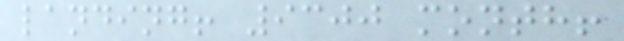landing! 9300 month!
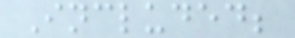Included;
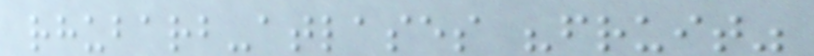rhubarb-atlases "fruit"
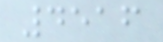4516
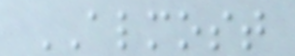ALMOST
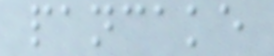pancake
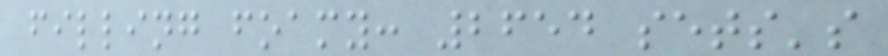filling foamy: 2654 sets's
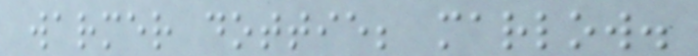warmer dottie; marlow.
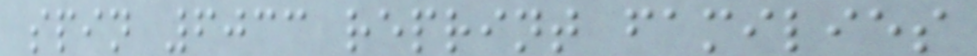spin 6033 reprint families
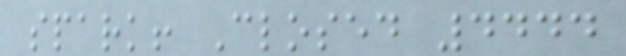spark! Closed 4444
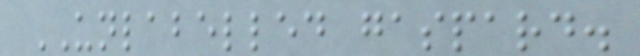UNLABELLED gaspard.
